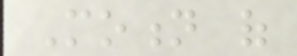Motion of
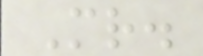Mr.
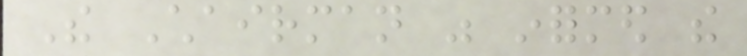The Chairman was informed the
